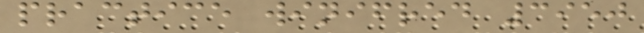practice winifred 3950
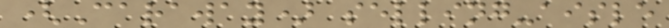(Caraway) selling-aisle
